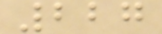227
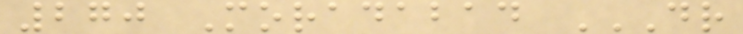270 Moradabad DR
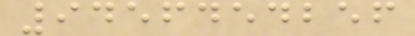9456454256
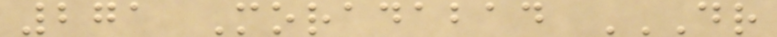271 Moradabad DR
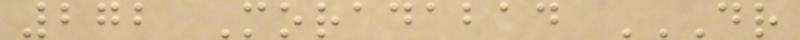272 Moradabad DR
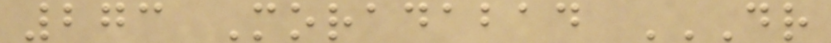273 Moradabad DR
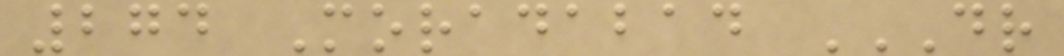274 Moradabad DR
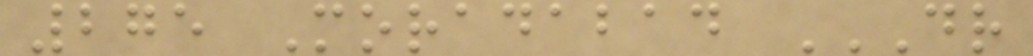275 Moradabad DR
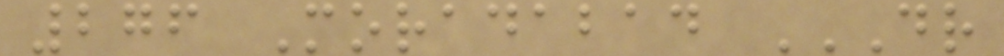276 Moradabad DR
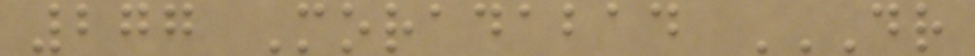277 Moradabad DR
